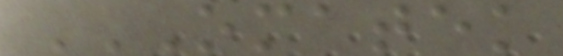OMATEK
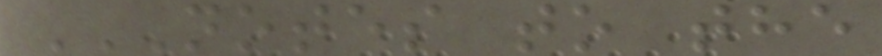NOTES TO THE
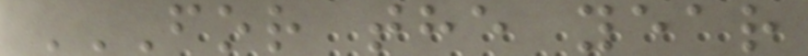FOR THE YEAR
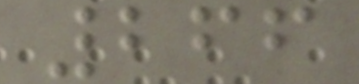266
